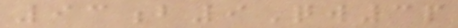93b9Qw3p
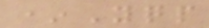*Yqp
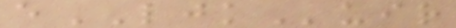eLJKuir
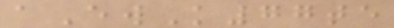aEwK77te
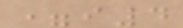=i4
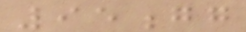95gg
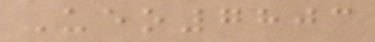Ueo7803
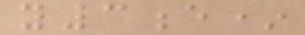y3e*
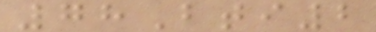78Bti2
